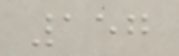157
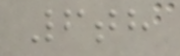6th
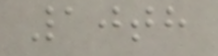10th
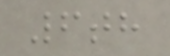6th
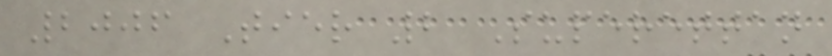2006 Tier 2 Superettan
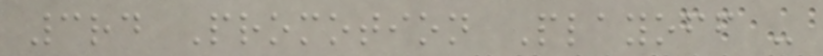3rd Promotion Playoff -
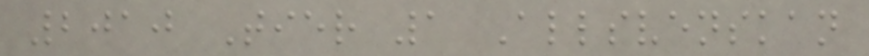2010 Tier 1 Allsvenskan
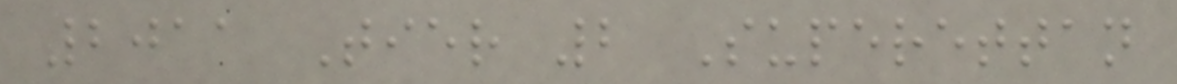2011 Tier 2 Superettan
